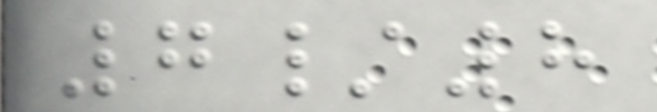7/8
